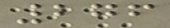276
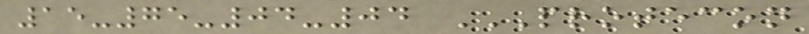15-75-04-04 PROTECON
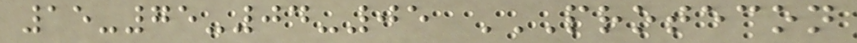15-75-04-05 PROTECON
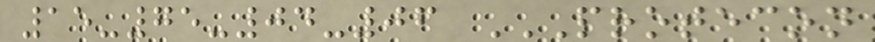15-75-04-06 PROTECON
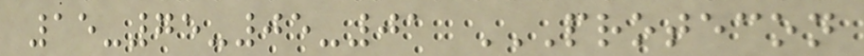15-75-05-01 PROTECON
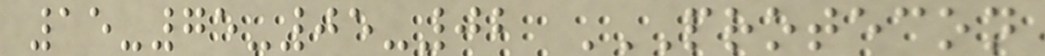15-75-05-02 PROTECON
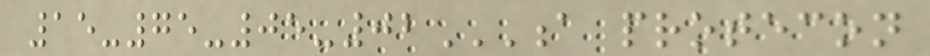15-75-05-02A PROTECON
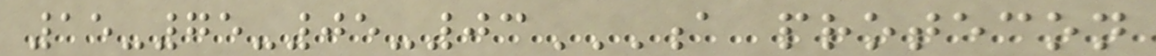15-75-05-03A PROTECON
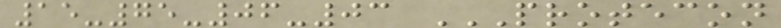15-75-06-03 PROTECON
